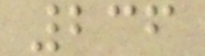236
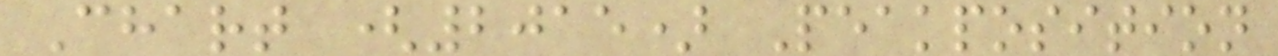Chart (2015) Peakposition
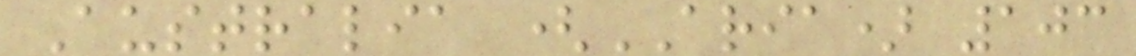Australia (ARIA) 103
